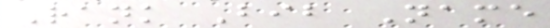Rank Bib Name
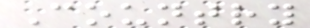Country
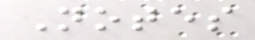Notes
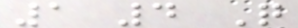1 4 Q
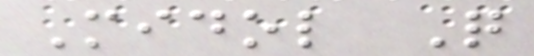Midol Q
